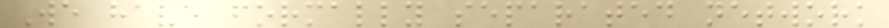We have formally separated network
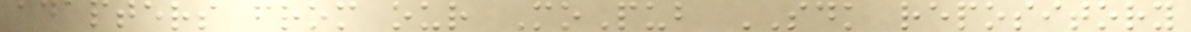adapters from our MoPub SDK repository
